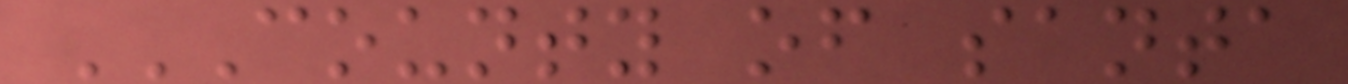COUNTY OF SANTA
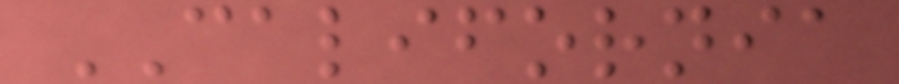CALIFORNIA
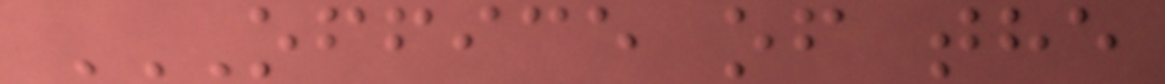OFFICE OF THE
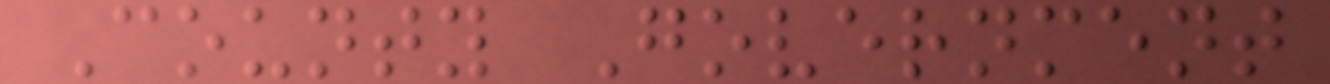County Government
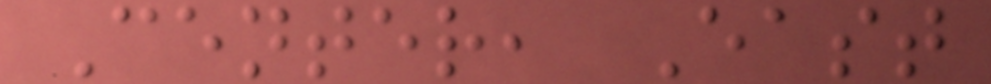Center, East
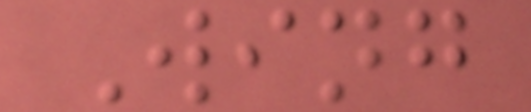Wing
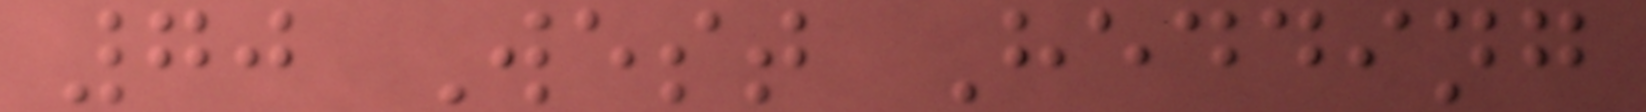70 West Hedding
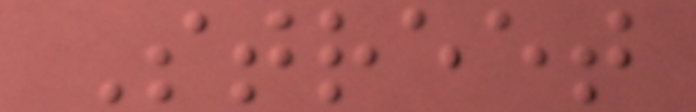Street
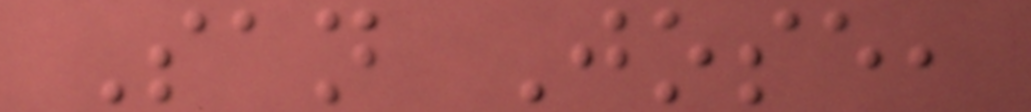San Jose,
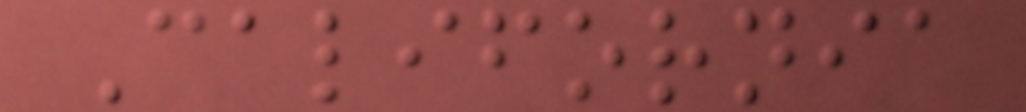California
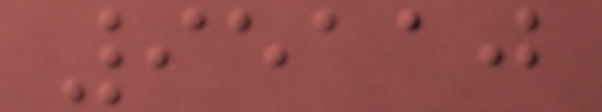95110
